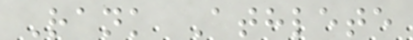Rank Athlete
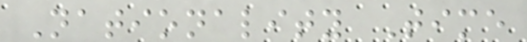Nationality Time
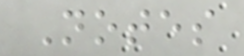Notes
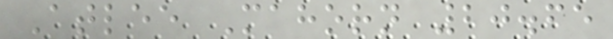Atlee Mahorn 20.65
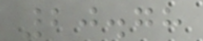20.78
